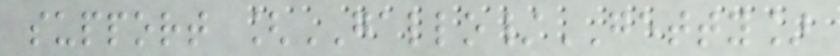support [GALLO/GETTY]
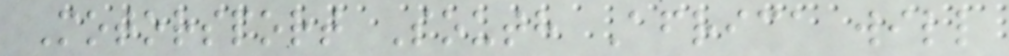Motorsport South Africa will
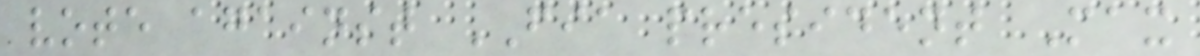vote against FIA president Max
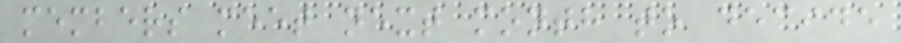members meet next month to decide
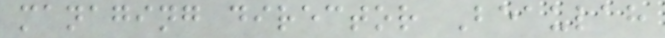managing director Beaulah
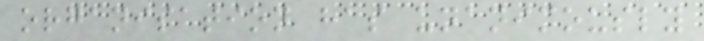organisation has unanimously
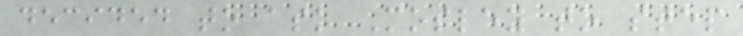decided to ask Mosley to step
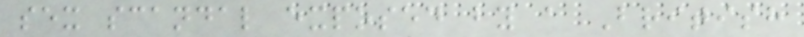sex scandal exposed by a British
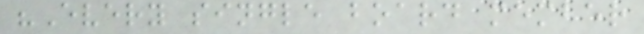"Every single board member
